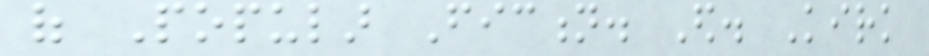of Popular Fiction. Ed. Kirk
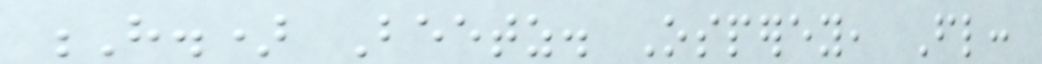H.) Beetz. Osperey, Fl:
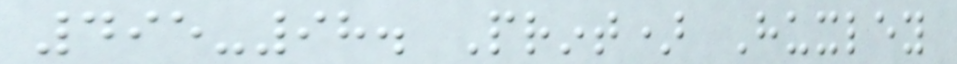495-98. Print) Huxley
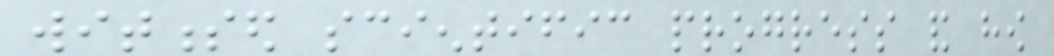witnessed scientific progress and how
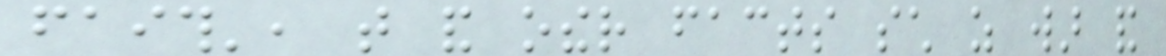faith', that and other facts such as war and
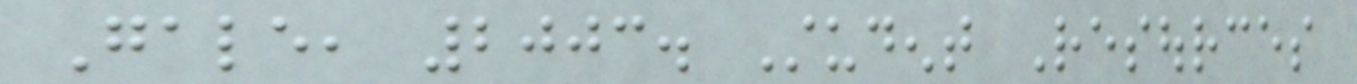Gale, 2003. Student Resources
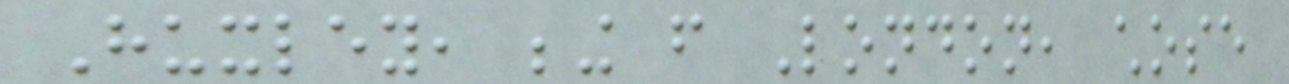Huxley, being from London, chose
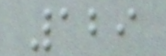129
